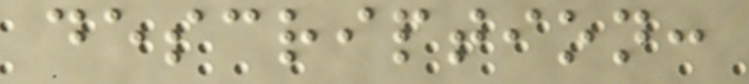description:
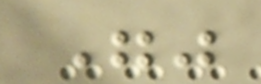""
